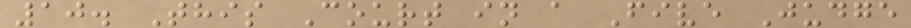10. This Court in a Five Judge
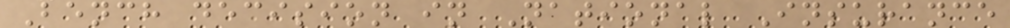Bench decision in National Insurance
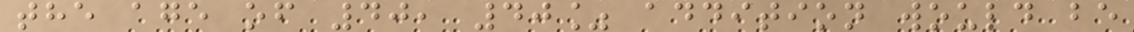the age of 40, 40% addition would be
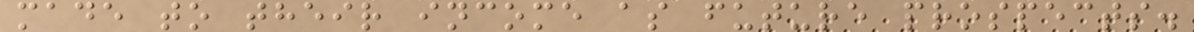made to their income as future prospects.
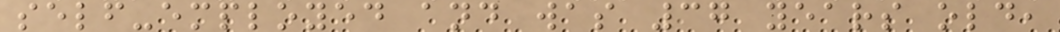self-employed and was 37 years old,
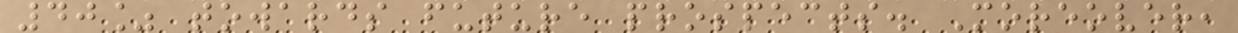40% towards future prospects. Moreover,
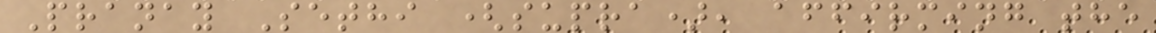Pranay Sethi (supra), affirming the
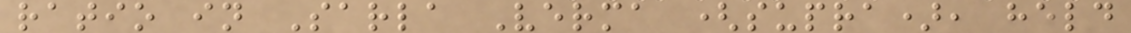ratio in Sarla Verma (supra), held
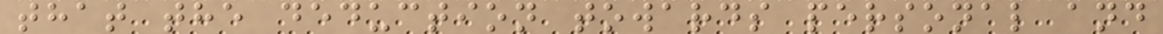that the deduction towards personal and
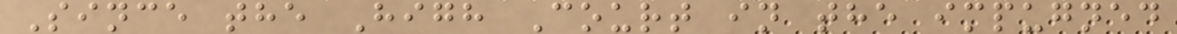Since the High Court in the impugned
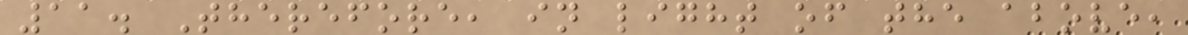11. Therefore, in light of the above,
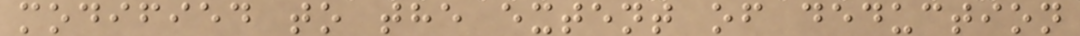modified to the extent of deduction
